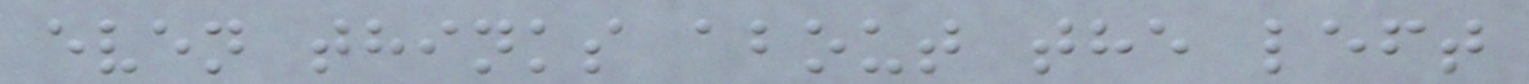even thinks about the left
